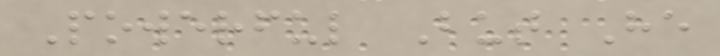Powerful But He
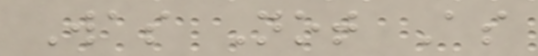Was Not As
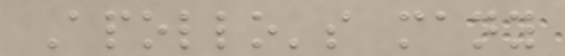Apollo's many
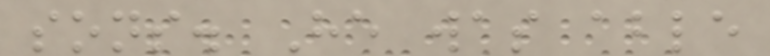sons. He was able
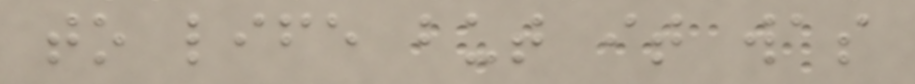to life but it was
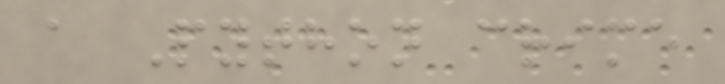a Python crime
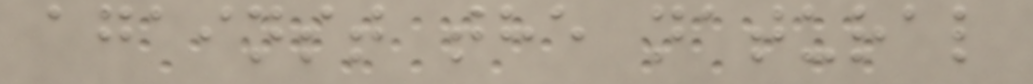against the natural
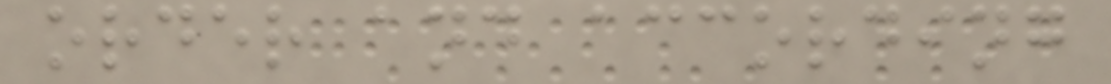order and according
